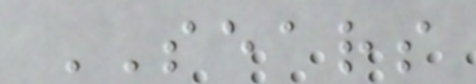SEARS
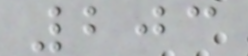203
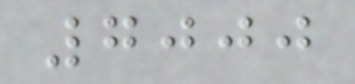7000
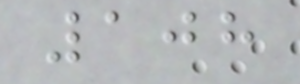108
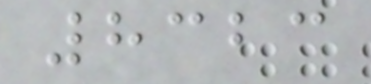8323
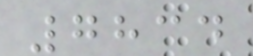7834
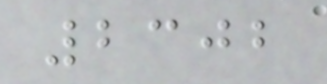2302
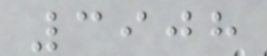3908
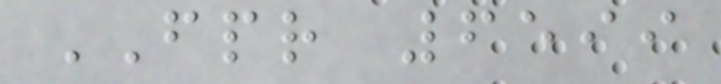FPR 6599
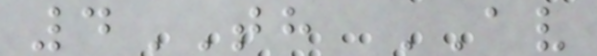4TH AV
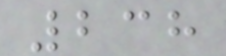238
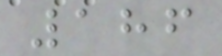186
